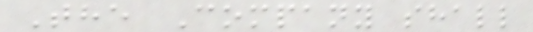The Company shall
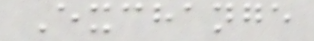Exchange
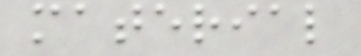material
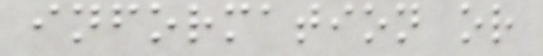information or
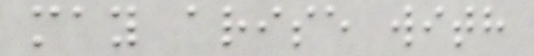may arise with
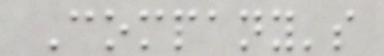Company's
